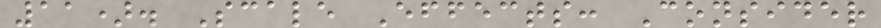11). Scale Effects: Consider
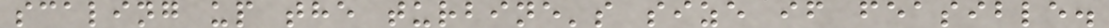scaling up the turbine's size if feasible.
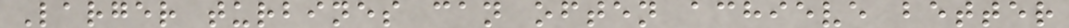Larger turbines can often achieve better
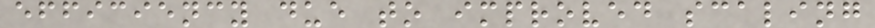efficiency due to improved scaling
